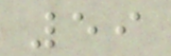59
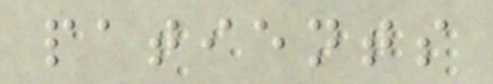patients
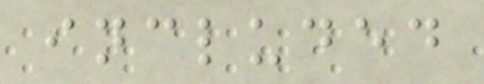included
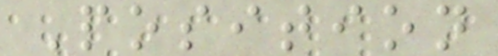Position
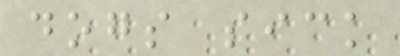dogs sick
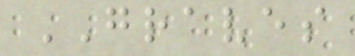GRAVES
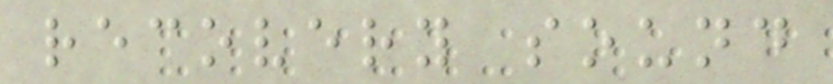recovery sound
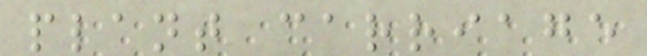plant carriage
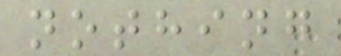nothing
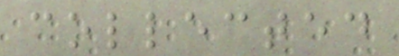collected
